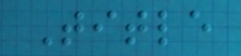Title
